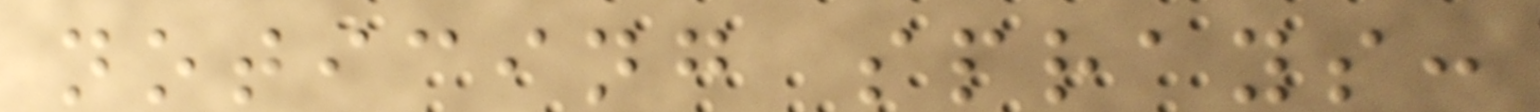noticing sprays:
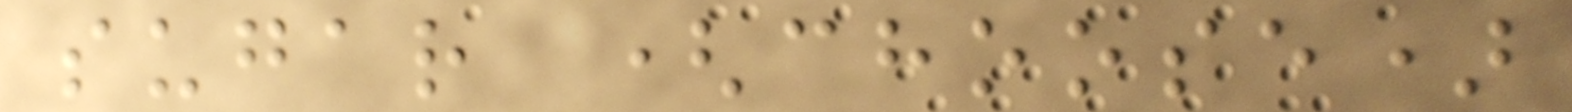sugar (choose)
